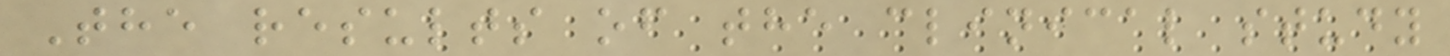The results of the clinical study
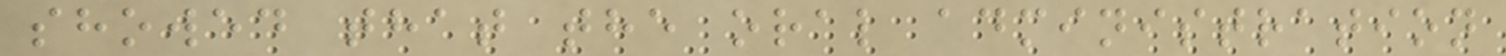showed that the oral administration
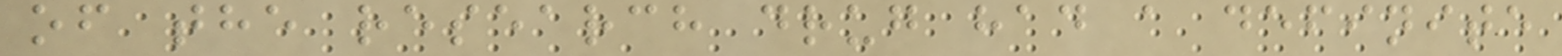of the research drug had a definite
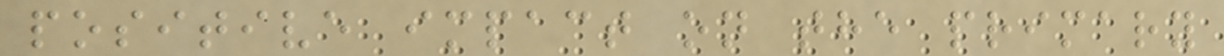positive impact on the primary
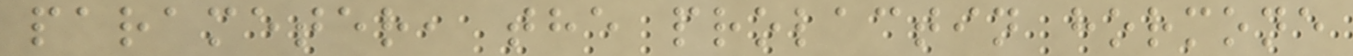parameter, the prolactin hormone
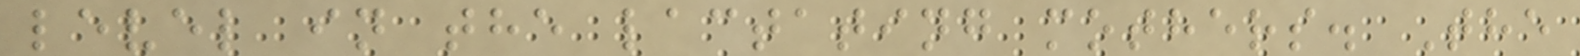level in the lactating mothers. The
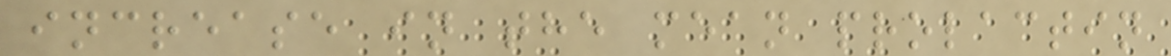increase in the mean prolactin
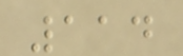114
